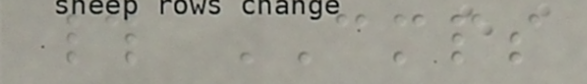# CMPS
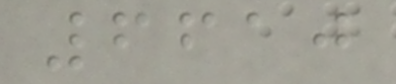6610
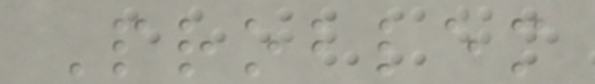Problem
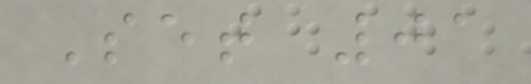Set 01
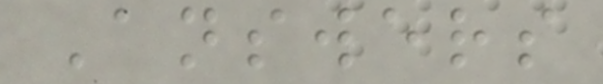Answers
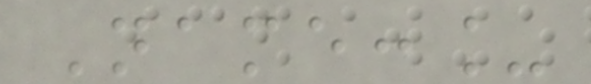Name:_
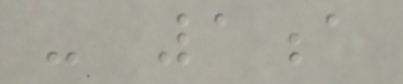- 1a
